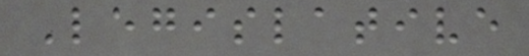Legislative
